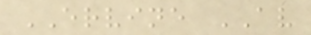ERVINE AV
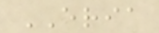ERIA
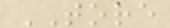TORE
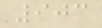903
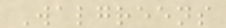Walgreens
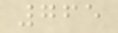765
